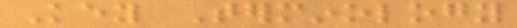Key Terminology
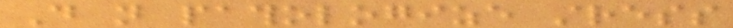Do not pathologize stress
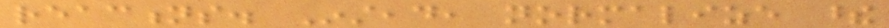reactions. Instead, normalize these
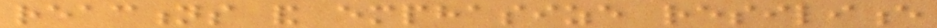reactions and emphasize resilience
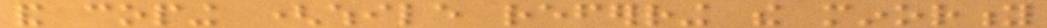and coping (while referring the minority
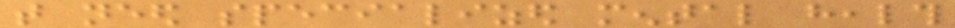that need specialized mental health
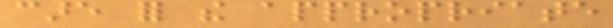care for the appropriate
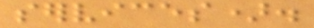services).
